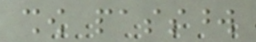show password
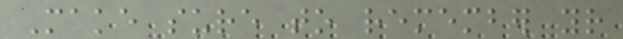Make sure to remember your
